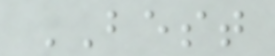BEST
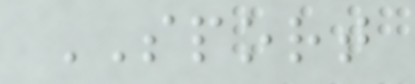SPORT
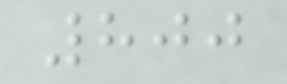800
